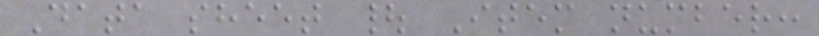Data sheet | Item number:
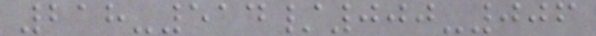218-514/000-006
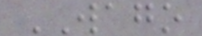WAGO
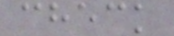check
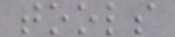tools
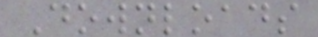Downloads
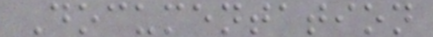Documentation
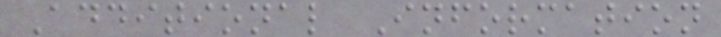Additional Information
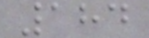184
